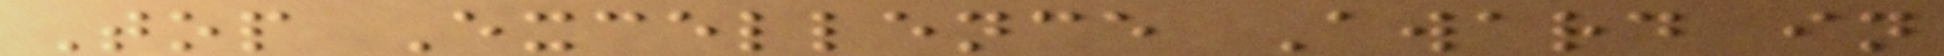Top Excellence Award in
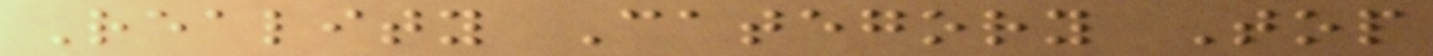Reality Category Top
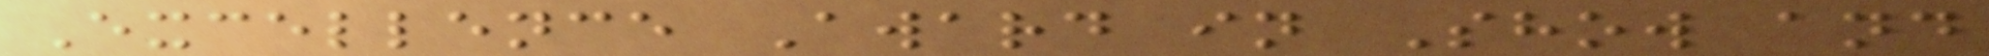Excellence Award in Show and
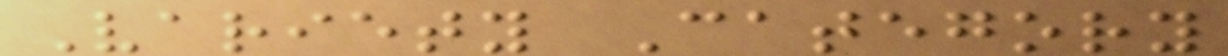Variety Category
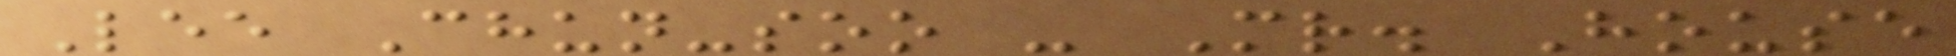Lee Chun-soo - Mr. House
